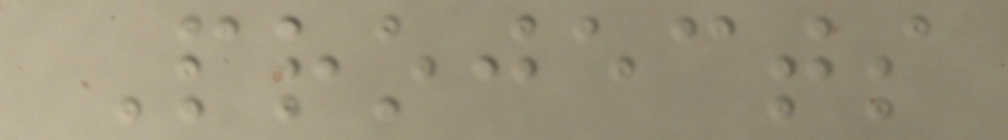Projects
